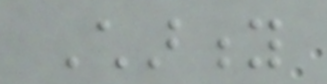Charity
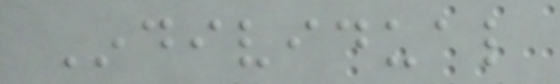Individual
